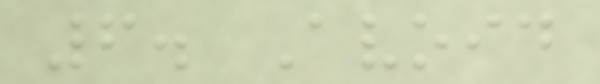6. Avoid
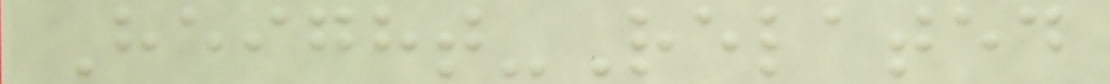Height-Related
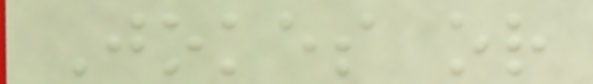Jokes or
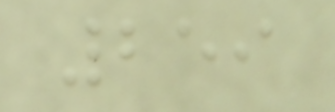259
